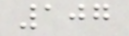107
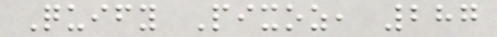Quify Pixoz, 287
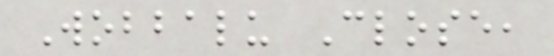Wobbalu Close,
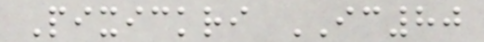Pixickri IC80
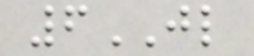6JL
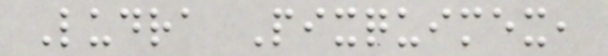Ludra Pixquimex,
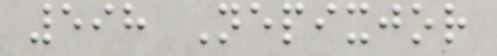598 Nepixjor
